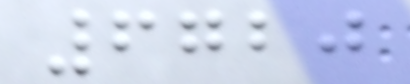6720
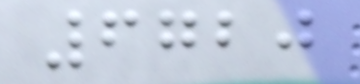6720
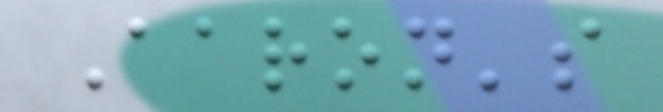Aaron's
